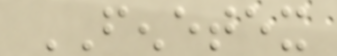FENETEX
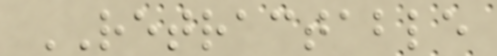RETRACTABLE
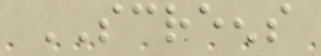SCREENS
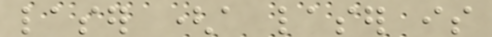laser (a laser is
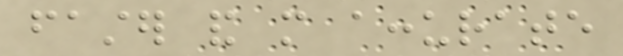faster and more accurate
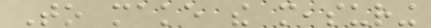To make the measuring
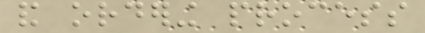and ordering process
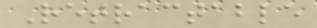Retractable
